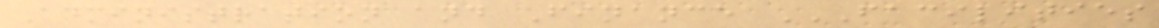Administration and Finance FACILITIES
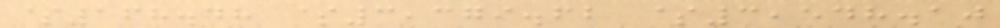$168.48 $3,379.62 $3,548.10
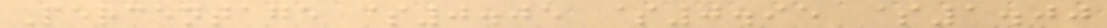Percentage $0.05 $0.95 $1.00
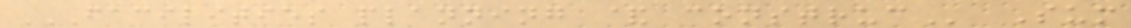FACILITIES PLANNING & CONSTRUC Sum
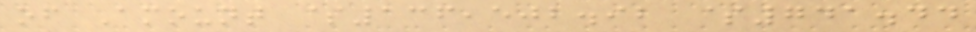of Amount $136,502.92 $741.44
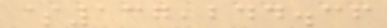$137,244.36
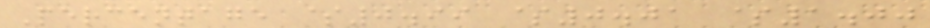Percentage $0.99 $0.01 $1.00
